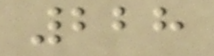228
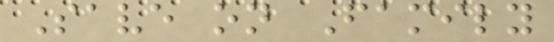Save on Family
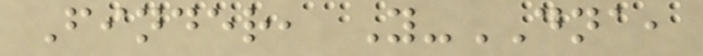Finder, Y-DNA,
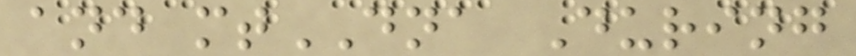and mtDNA During
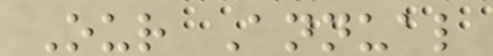Our Annual
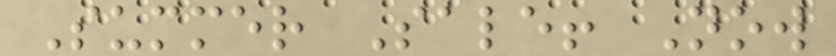Summer Sale! Now
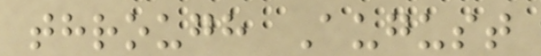through August
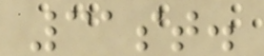31st.
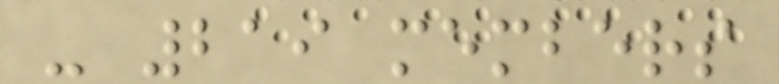- 219 members
